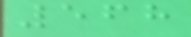568
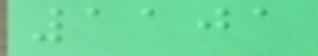1101
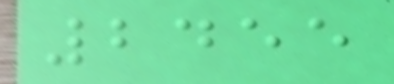2455
